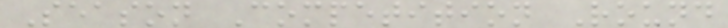Season Competition Round
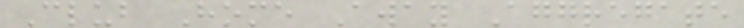Club Home Away Aggregate
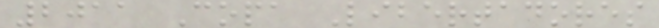2011 Copa Libertadores
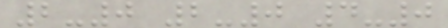2-0 2-0 4-0
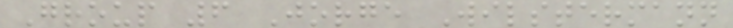Group 6 Jorge Wilstermann
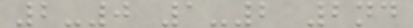2-0 1-2 2nd
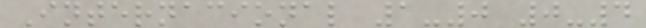Internacional 1-0 0-4
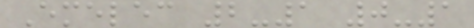Emelec 2-1 0-1
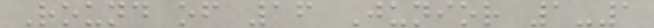Round of 16 Junior 1-1
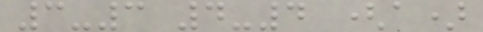3-3 4-4 (a)
